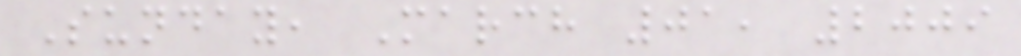Sunday, March 01, 2009
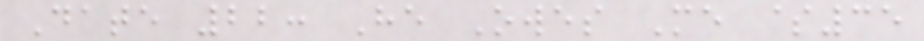Date 22: He Owes Me $35
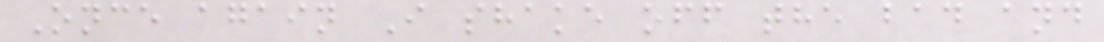Once again I shake off the bad and
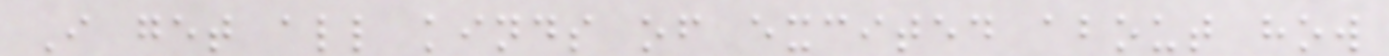I get all kinds of excited about how
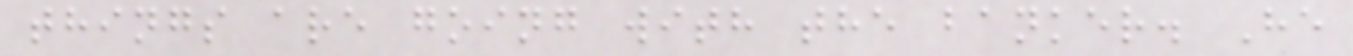things are going with the banker. He
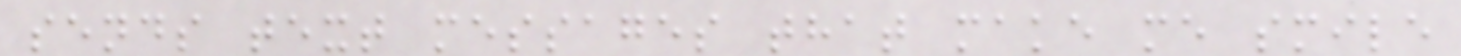sends text messages that make me smile
